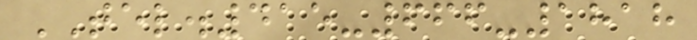TEL.415-666-1818
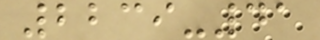2239-41
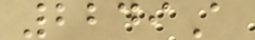2249A
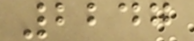2247
